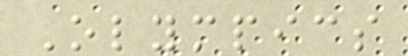Olympics
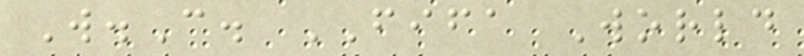W.C. FIFA World
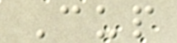Cup
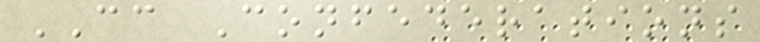CC Confederations
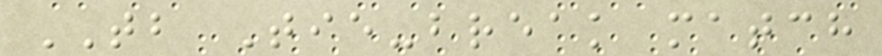TB Tie-break match
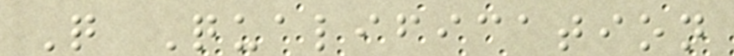Q Qualification
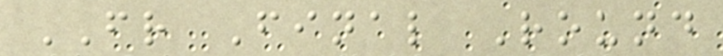FR Final Round
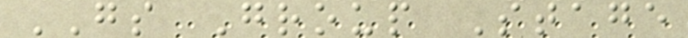GS Group Stage
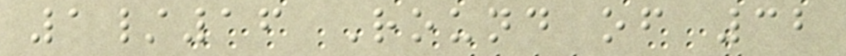1/16 Round of 32
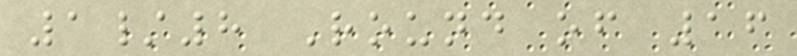1/8 Round of 16
